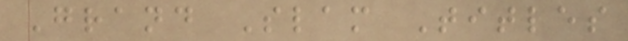Grand Slam Titles
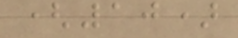(10)
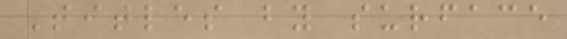Titles by surface
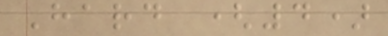Hard (4)
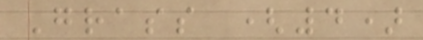Grass (4)
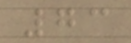73
